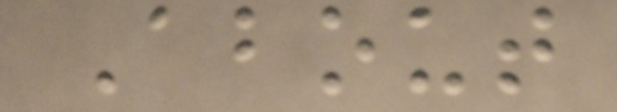About
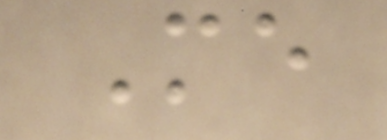Me
